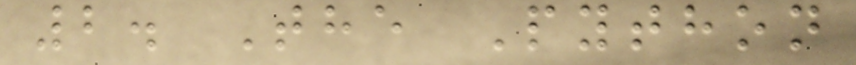2. The Python
